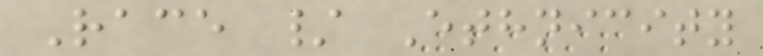Race / Ethnicity
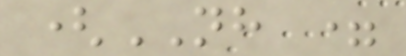(NH =
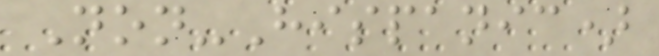Non-Hispanic)
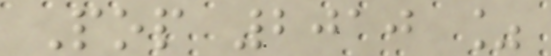Pop 2010 %
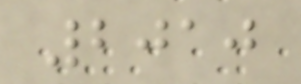2010
